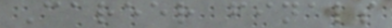Career finals
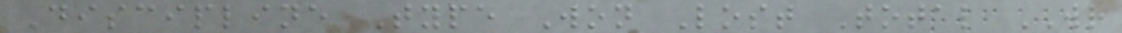Discipline Type Won Lost Total WR
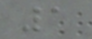1
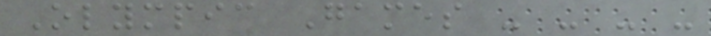Olympic Games - - - -
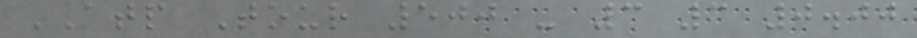ATP Tour 500 - 3 3 0.00
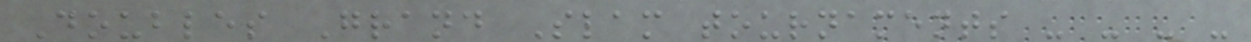Doubles Grand Slam tournaments - - - -
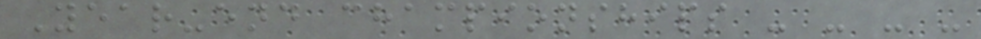Year-end championships - - - -
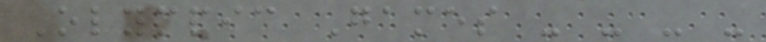Olympic Games - - - -
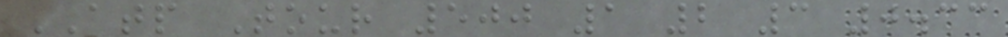ATP Tour 500 1 2 3 0.33
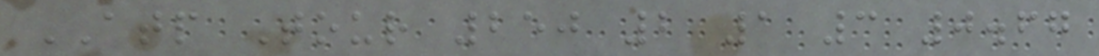ATP Tour 250 2 1 3 0.67
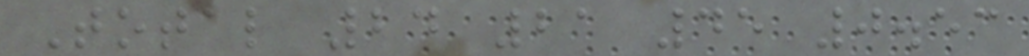Total 24 21 45 0.53
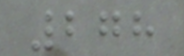278
